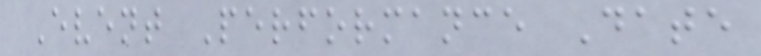Event Performance Date
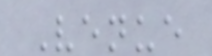Venue
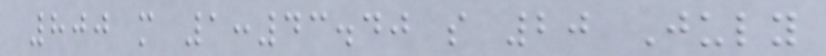800 m 1:43.40 s 20 July
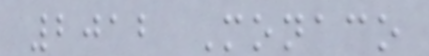2012 Monaco
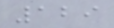129
